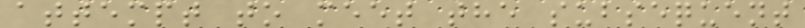attempt to meet the subsequent
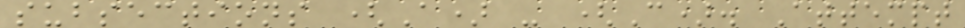subsections (A) - (C). Attempt
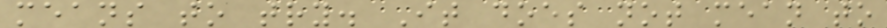means to try. It does not mean to
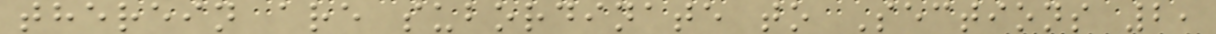therein are subordinate to Sections 2,
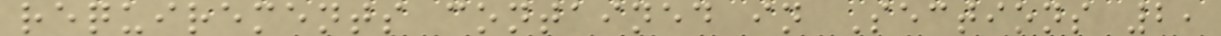requirements contained in Sections 2,
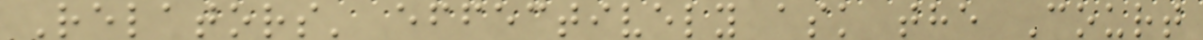Relators' effectively ask the Court
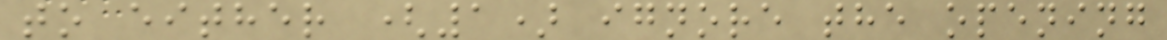to either (1) ignore the opening
